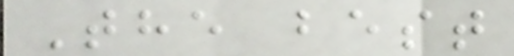The best
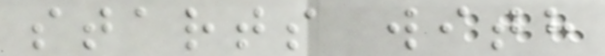starts with
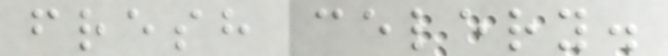fresh celery.
